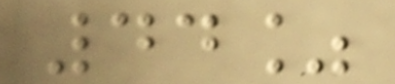44%
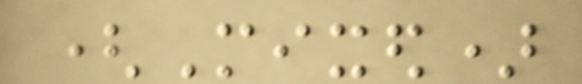(Mixed)
